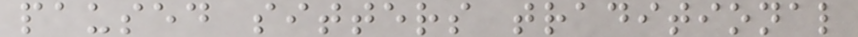paused sitters traditional
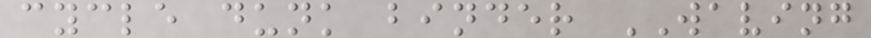cycle dunk binder WAVING
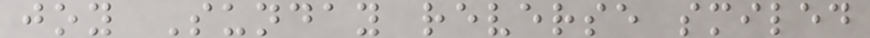joy Sunday reverse smiled
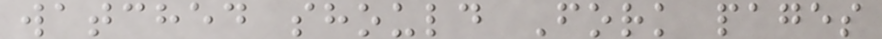watched should Fork pages
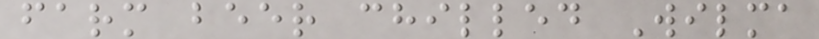farm beer chilled Wilma
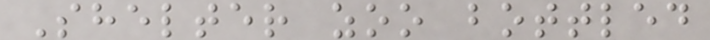Shelter zoo bottled
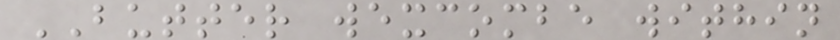BUTTER wexcombe within
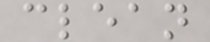clean
